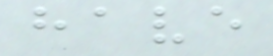have
